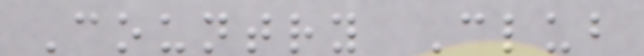Country Club
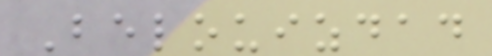Belouizdad
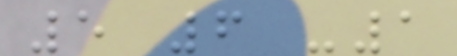5 6 -1
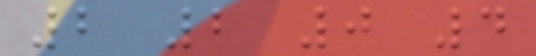2 2 0 4
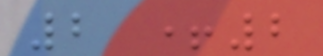2 +2
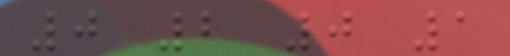0 2 0 1
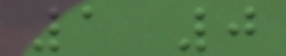1 0
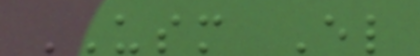USM El
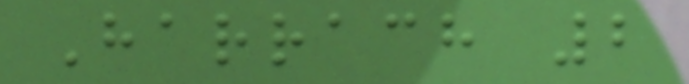Harrach 2
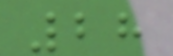28
